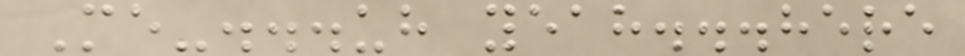Me-...uh yeah...here
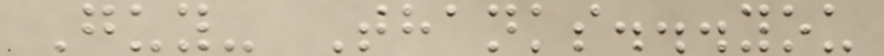Guy- Thanks...you
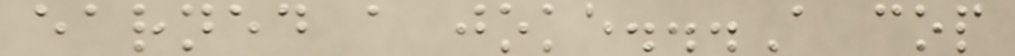earned a joke...A cop
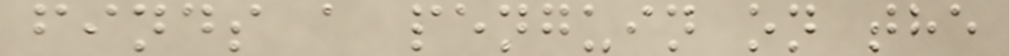finds a penguin on the
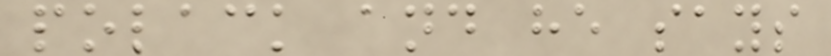polack and he says
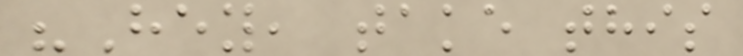"Hey, take this
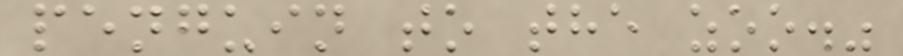penguin to the zoo."
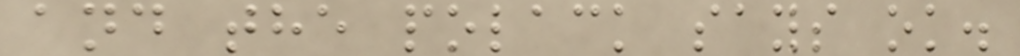and the polack says ok.
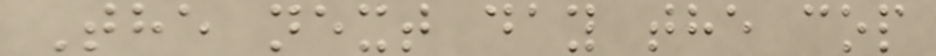The next day the cop
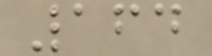164
